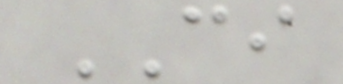CI
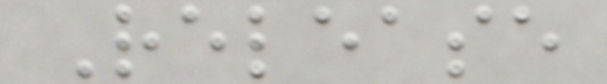Release
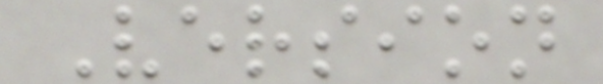Version
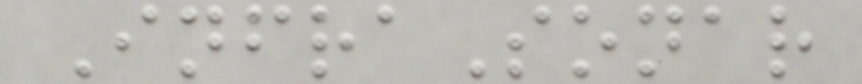InfraSonar
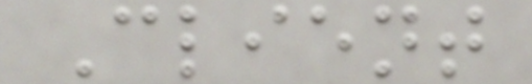Client
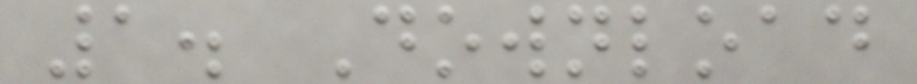1. Download
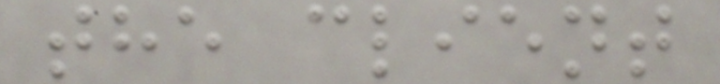the client
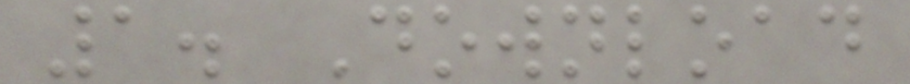1. Download
